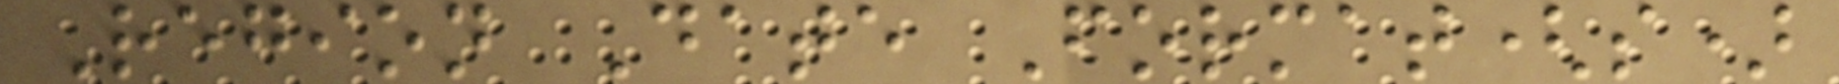Region Date Format(s)
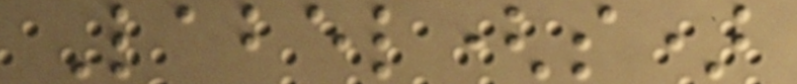Label(s)
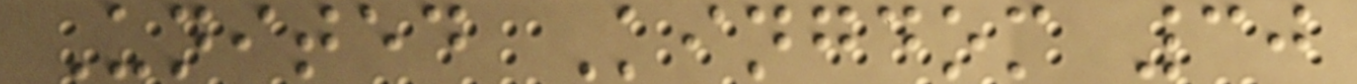United Kingdom 30
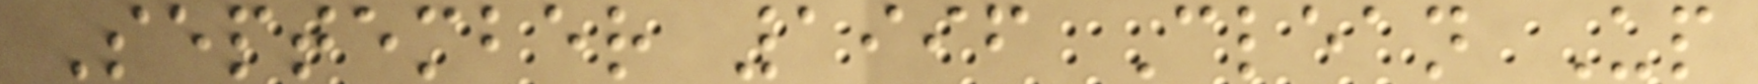September 1996 Clean Up
